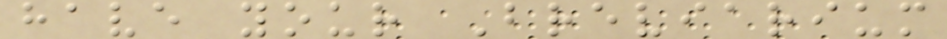have your Breviarium
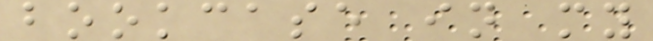bookcase in my
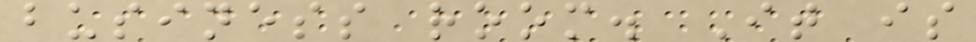business room. It is
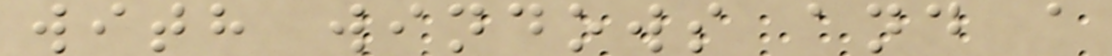with windows and a
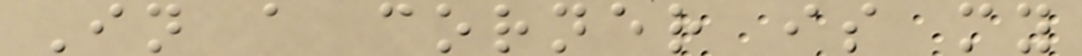In a corner is my
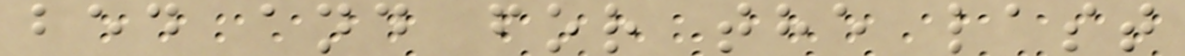bed and for the last
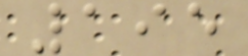195
